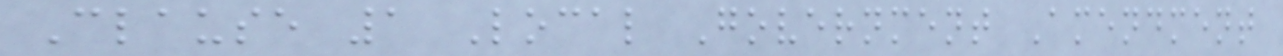Clause 1 Local Government Amendment
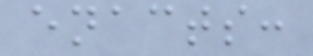enacts:
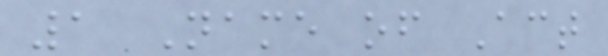1 Name of Act
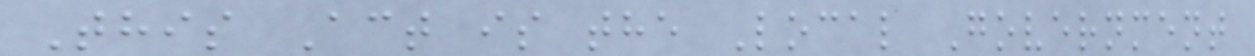This Act is the Local Government
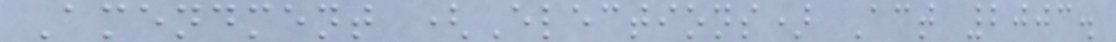Amendment (Elections) Act 2003.
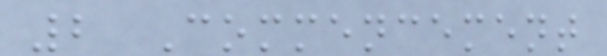2 Commencement
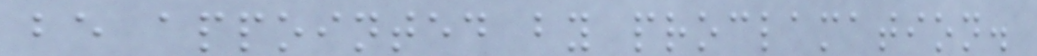be appointed by proclamation.
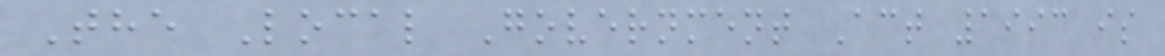The Local Government Act 1993 is
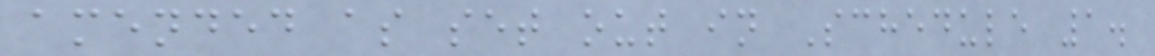amended as set out in Schedule 1.
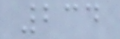234
